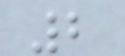2
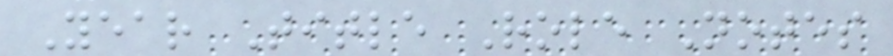Year Title Role Notes
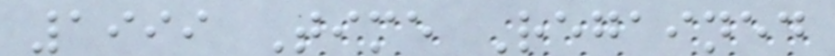1999 Time Regained
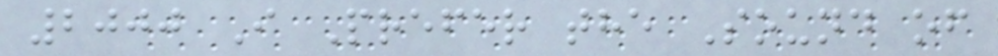2000 I Prefer the Sound of
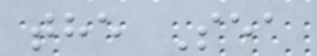the Sea
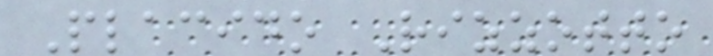Placido Rizzotto
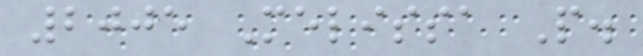2005 Melissa P.
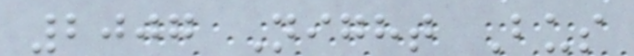2007 Night Bus
